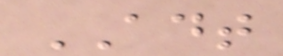ADT
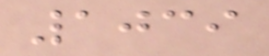1039
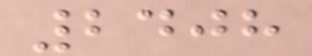2408
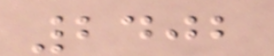2402
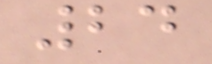24
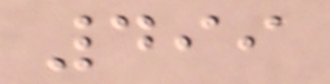499
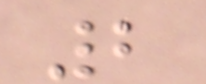2
